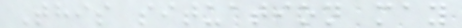This situation may
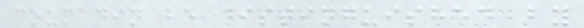coumadin be distinguished by
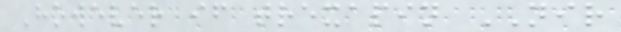However if trexapin NIR
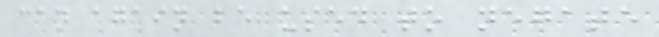can again be used to negate
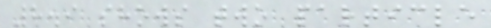8.9 shows two particle
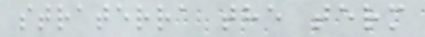straterra the term
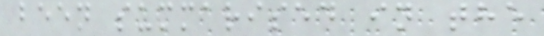been summarised in the
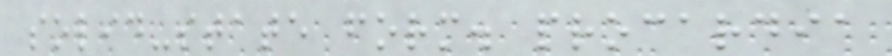solid-state form. procardia
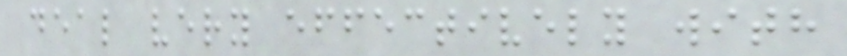deal very effectively with
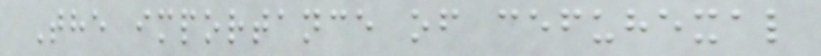The importance of cefuhexal
